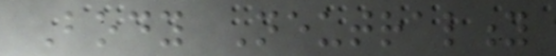Body Neutrality
